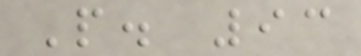P. 93
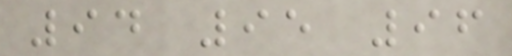94 95 96
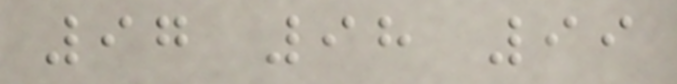97 98 99
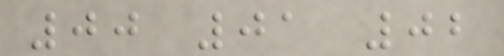00 01 02
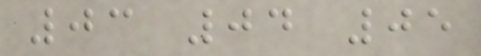03 04 05
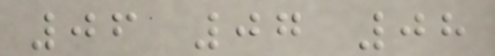06 07 08
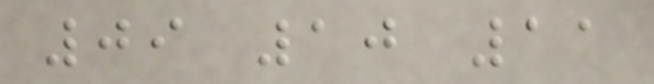09 10 11
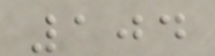104
